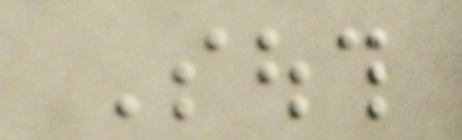South
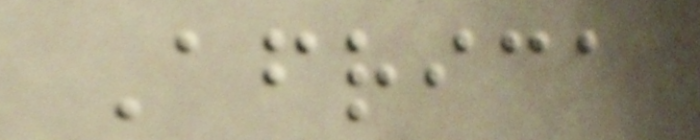Africa
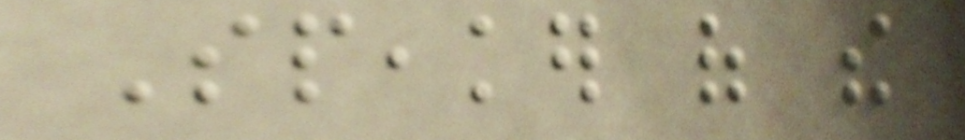Speaker of the
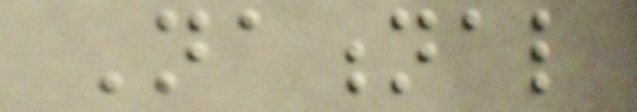National
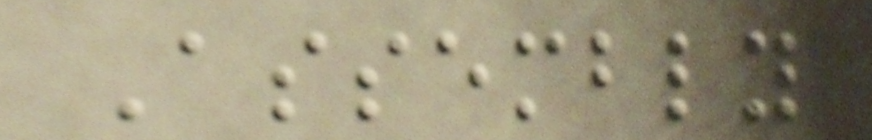Assembly
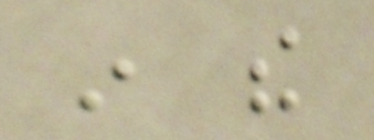in the
